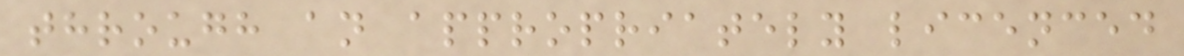through an appropriately licenced
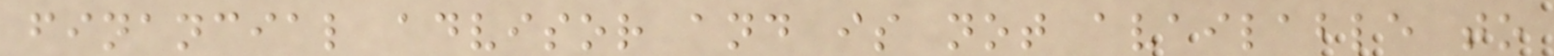financial advisor and is not available to
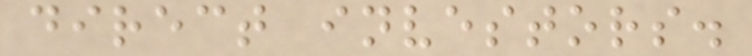direct investors.
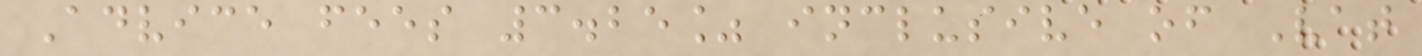Advice fees 3.25% inclusive of Vat
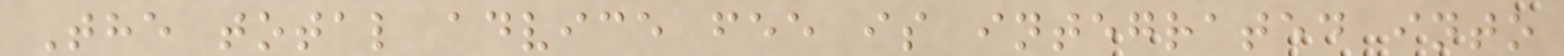The total advice fee is integrated into
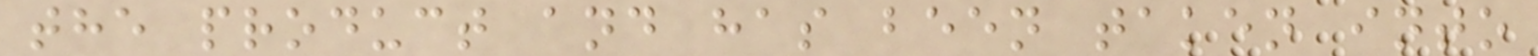the product and has been taken into
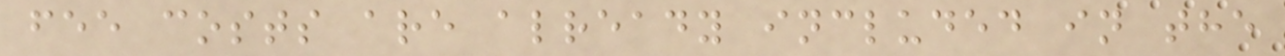fee costs are already included in the
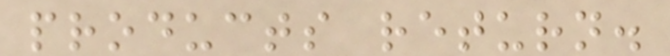products return.
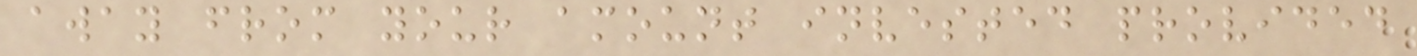away from your amount invested provided
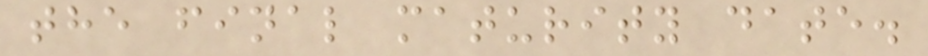the final maturity date.
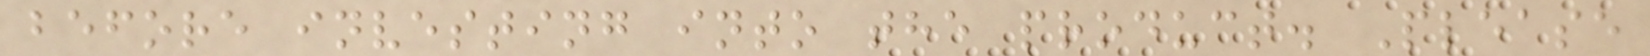before investing into the product. Please
